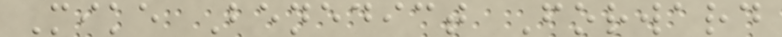Mike Benedict Forward
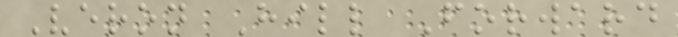Veron Hill Forward
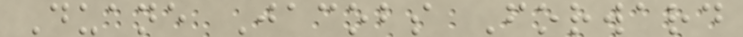Duane Jacobs Forward
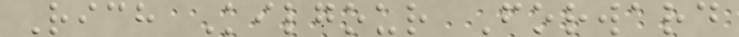Rich Kilgour Forward
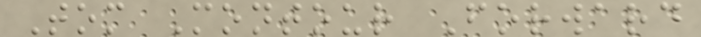Tom Montour Forward
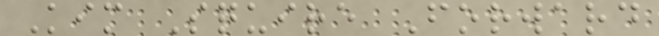Kim Squire Forward
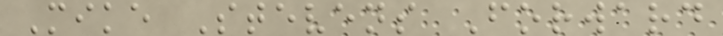Mike Stevens Forward
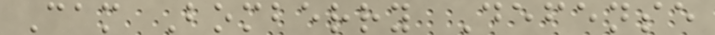Cam Bomberry Defense
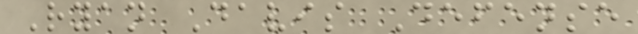Ryan Davis Defense
